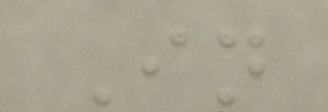In
